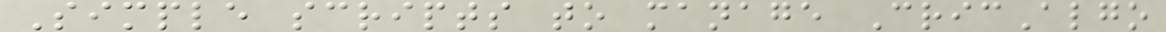Simple scripts to manage CricAlgo
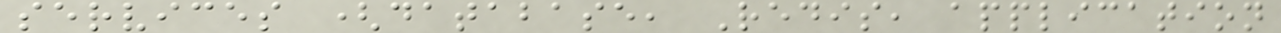services (database, Redis, application
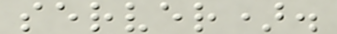server).
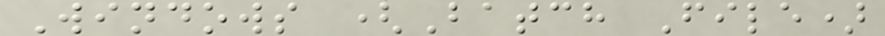Windows (Batch File)
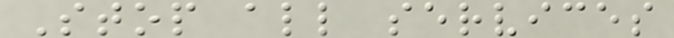Stop all services
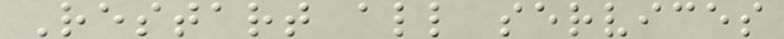Restart all services
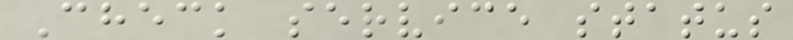Check service status
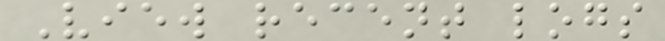View recent logs
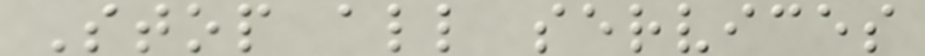Stop all services
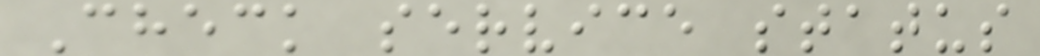Check service status
